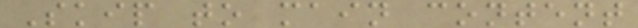Skip to main content
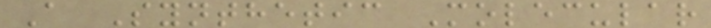A Synthetic Molecular
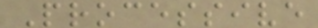Processive
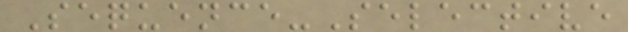Sequence-Selective
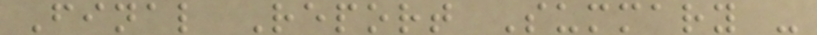Final Report Summary -
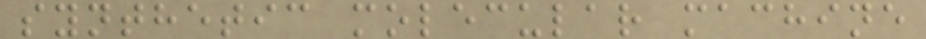synthetic molecular machine
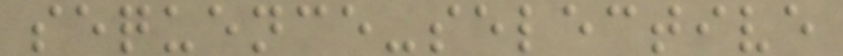sequence-selective
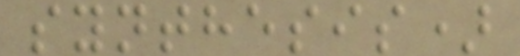synthesis)
